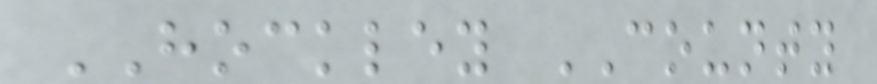HOCKLEY COUNTY
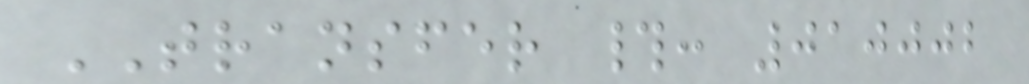TRANSFER #: 010002
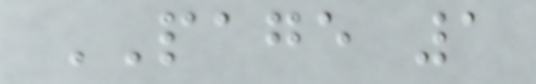PAGE 1
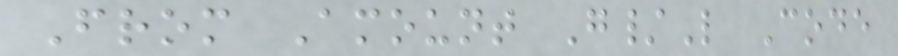From Amount G/L Code
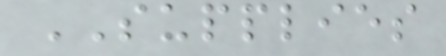SUPPLIES
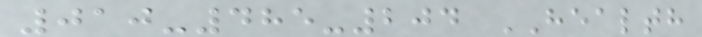010-485-204 HEALTH
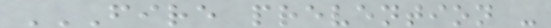FIRE PREVENTION -
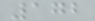172
